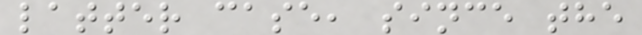latter case, since the
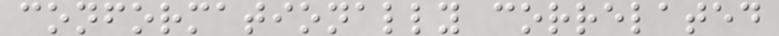conformationally correlated
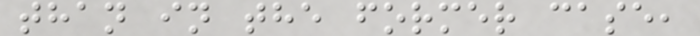than in the former case,
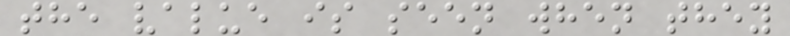the value is seen when they
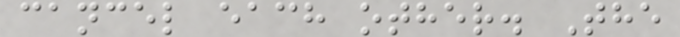cancel each other. The
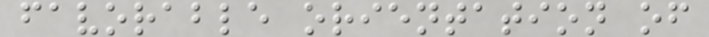favorable orientation of
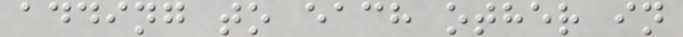adding to each other in
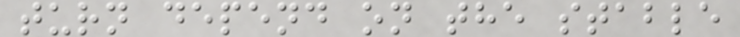turn depend on the stable
